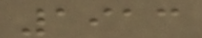1913
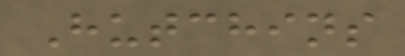Hutchins
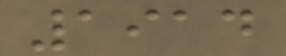1914
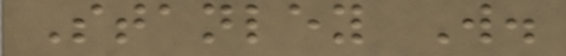Stanley W.
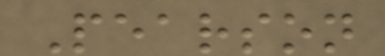Pearson
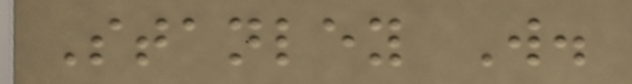Stanley W.
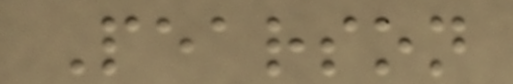Pearson
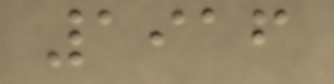1916
